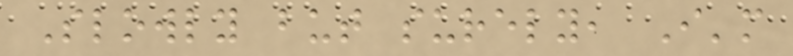Slowly but surely, I'm
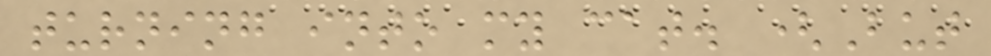turning into my cat. (But
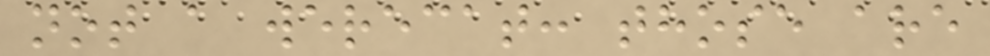not a werecat: those are
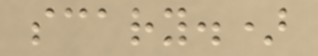scary.)
